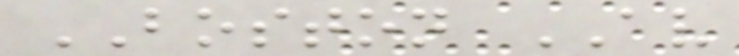BOSTON AV
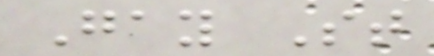Gay St
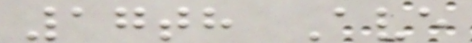17th Ave
